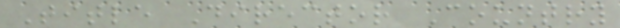Title Director Country
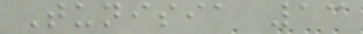Tunisia 13
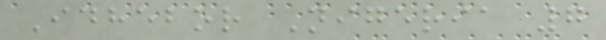Idhebor Nigeria 7
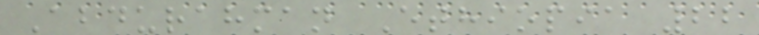Abdurahman Ethiopia 22
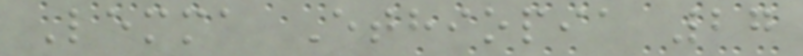Lemma Ethiopia 27
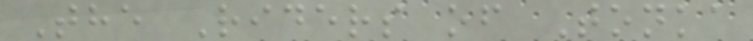The Riders of Tonka
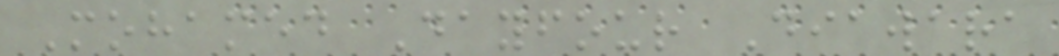Mohamed Dayfour Diawara
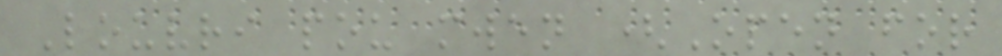Louvri pou mwen (Open for
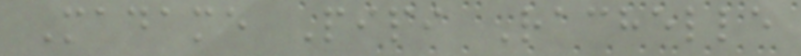Madame Pipi Rachelle
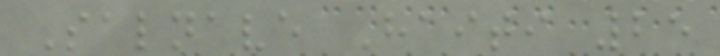Salnave Haiti 25
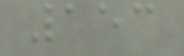153
